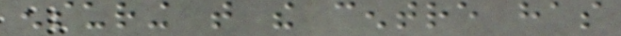ensuring that the centre has
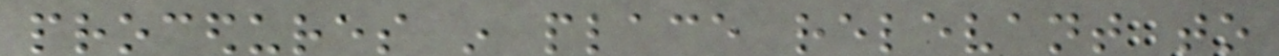procedures in place relevant to
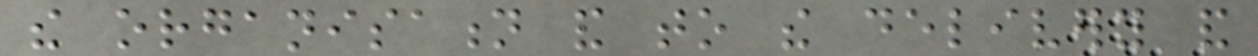the organisation and to the delivery and
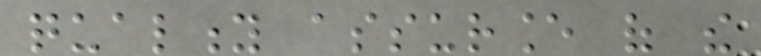quality assurance of the
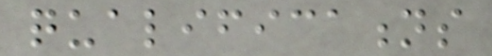qualifications
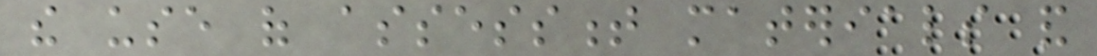the use of assessment materials and
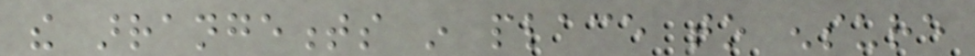the arrangements in place to ensure
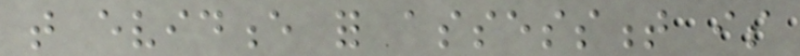that evidence for assessment is
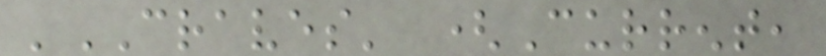'CRAVES' (Current,
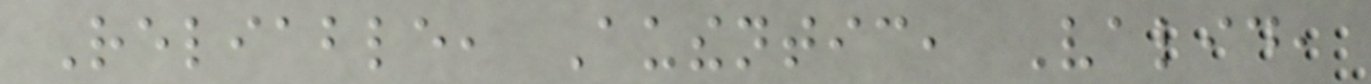Reliable, Authentic, Valid,
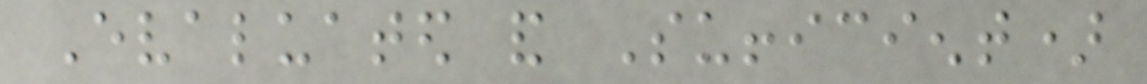Evaluated and Sufficient)
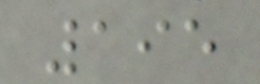195
